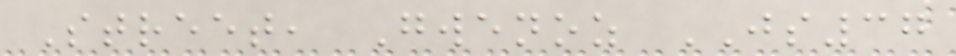Street, Gwenoz JS37
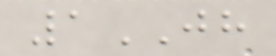1JH
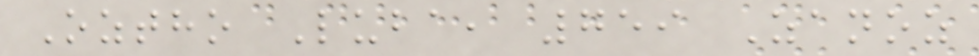Oztho Luba, 759 Zanoz
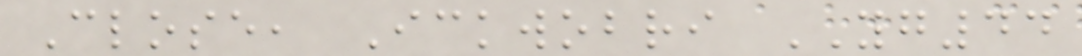Close, Ickwobri YG44
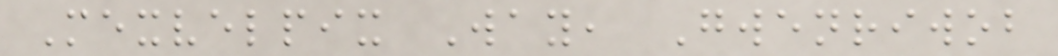Mexvelpix Way, Gwenriwob
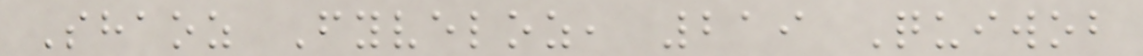Shaoz Fyveloz, 219 Quiwob
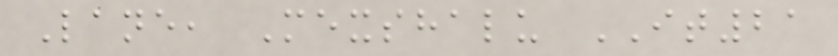Lane, Mexshalu IT21
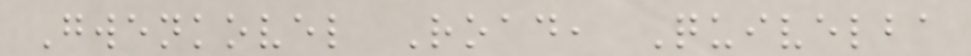Gwenkovel Road, Quivelba
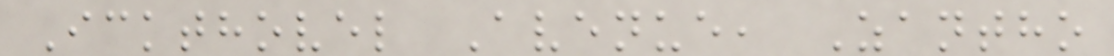Ickthovel Avenue, Zantho
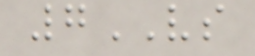7VS
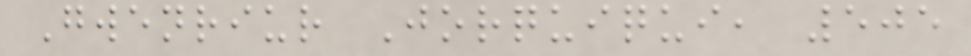Gwenriur Jorquiqui, 505
